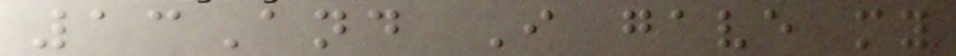13And I gave my
